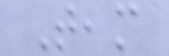Team
